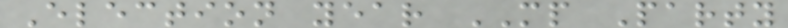Election year MP Party
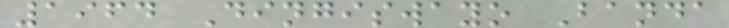1964 Dingiswayo Banda
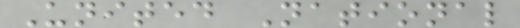United National
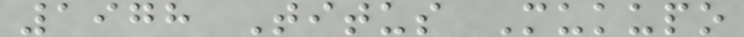1978 Titus Mukupo
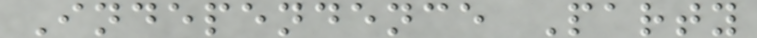Independence Party
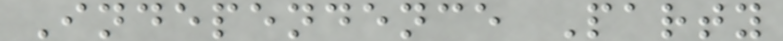Independence Party
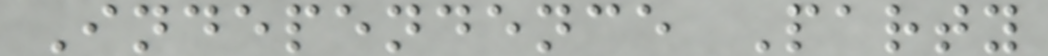Independence Party
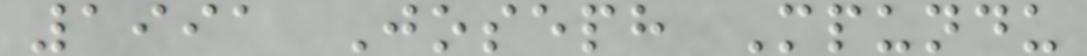1991 Joseph Mpundu
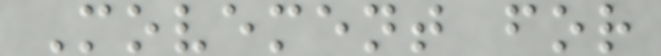Movement for
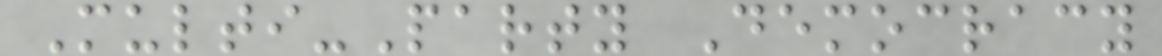Multi-Party Democracy
